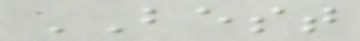BEST
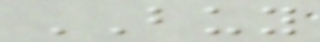BUY
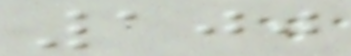100
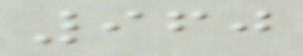960
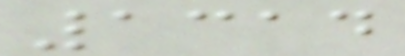1314
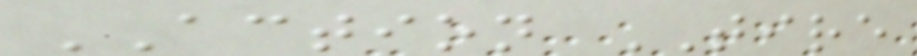ACTION TIRE
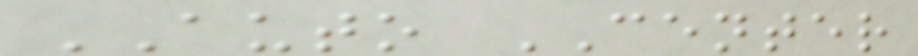AUTO CENTER
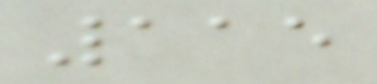115
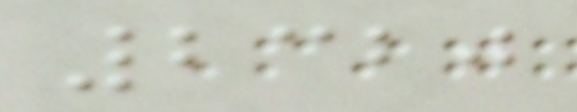2320
